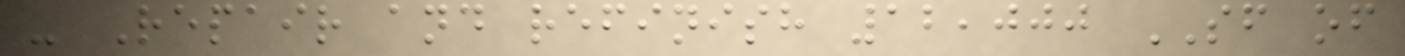- Repair and refinish 12,000 SF of
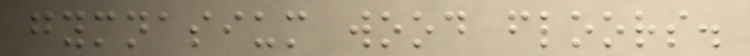gymnasium wood floors.
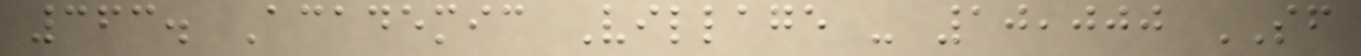363. Academic Village - 10,000 SF
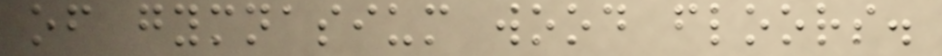of gymnasium wood floors.
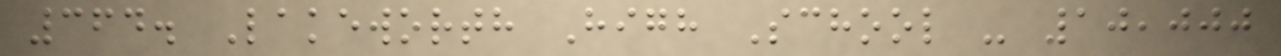364. Lakeworth High School - 10,000
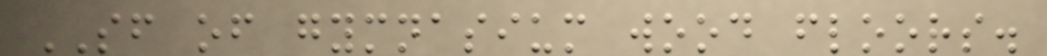SF of gymnasium wood floors.
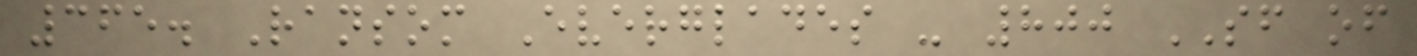365. Ransom Everglades - 800 SF of
